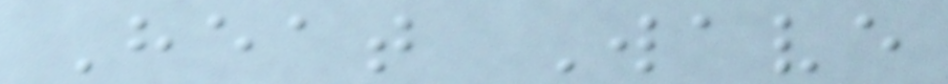Heat Wave
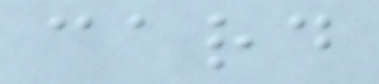card
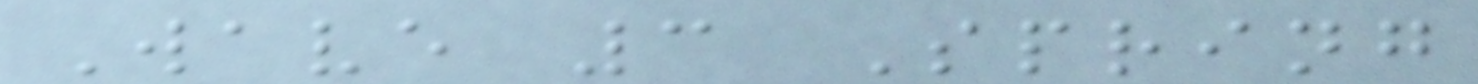Wave 3 Spring
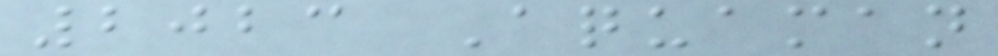2023 Aquaman
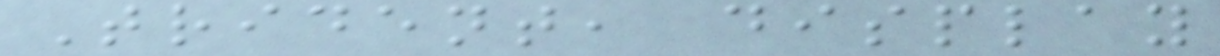Trident, display
